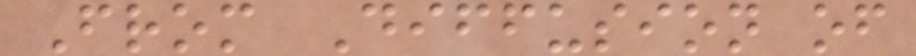From Diffusion of
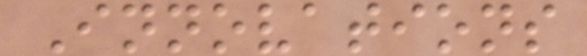Innovations
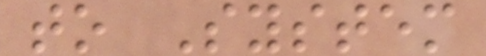to System
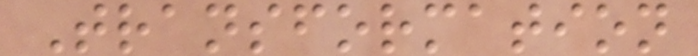Transformation
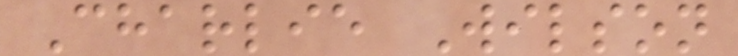Charlie Wilson
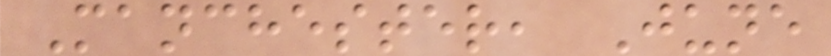Manchester, June
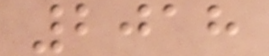2018
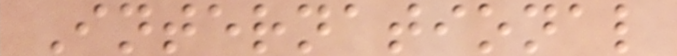International
